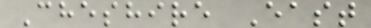Cheshire East
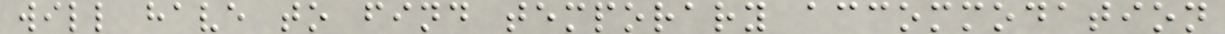will have to find temporary accommodation
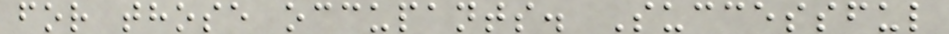for those occupants. Successful
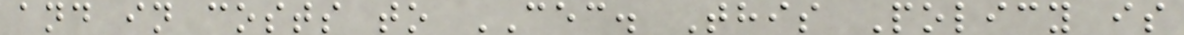and in costs to CEC. This Policy is
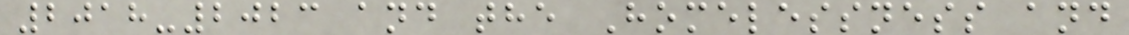2018-2023 and the Homelessness and
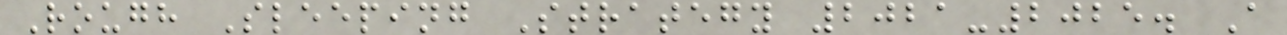Rough Sleeping Strategy 2021-2025. A
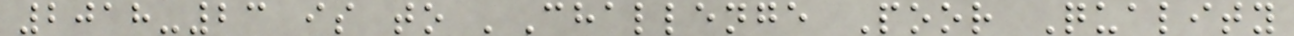2018-23 is to 'Challenge Poor Quality
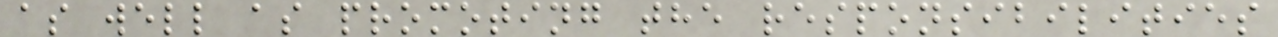as well as promoting the responsibilities
